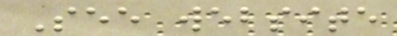See website
